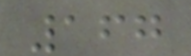167
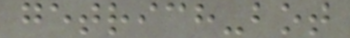getrich-bot
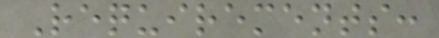Requirements:
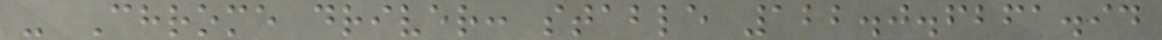- Chrome driver: stable 122.0.6261.94
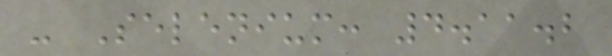- Selenium: 4.11.2
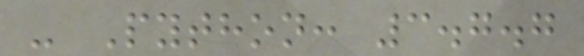- Python: 3.7.7
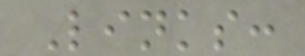Links:
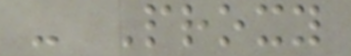- Proxy
